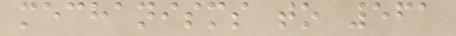mechanisms to 561
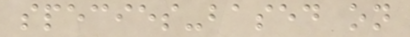species-based on
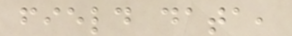field data,
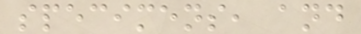specimens, and
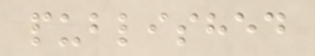published
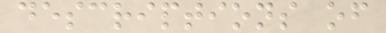descriptions of
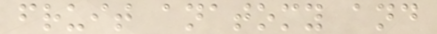fruit anatomy and
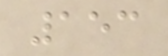153
